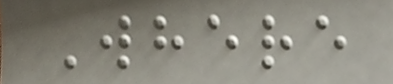Where
